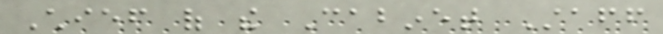Chief of the Cabinet Staff
